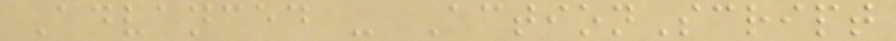Advanced - ActionScript
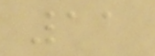11
